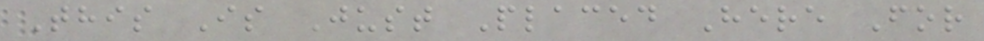This Is Just Placed Here For
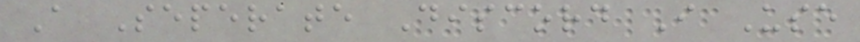A Seperate Discord I Use
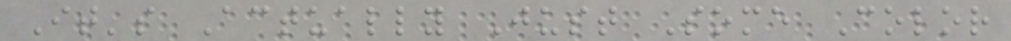It's Actually Just Some Color
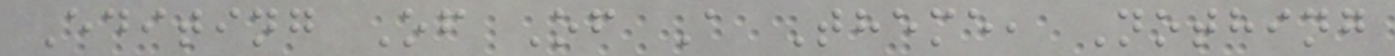Editing Of Of A Theme, Nothing
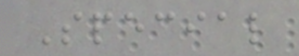Special
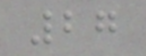27
